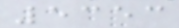5353
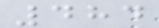484
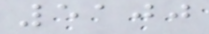5100
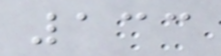133
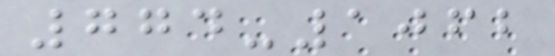774-1062
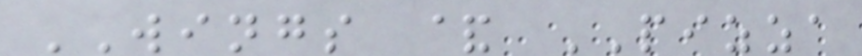WINGS & PIZZA
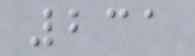231
